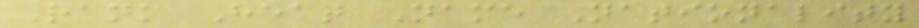Rank Heat Name Nationality
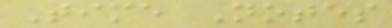Time Notes
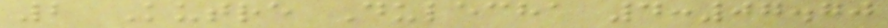2 Kutre Dulecha 4:07.70
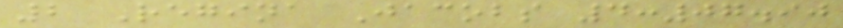2 Regina Jacobs 4:07.90
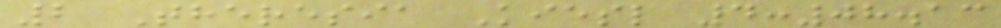2 Theresia Kiesl 4:08.13
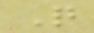Q
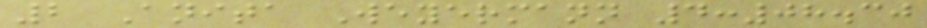2 Anita Weyermann 4:08.30
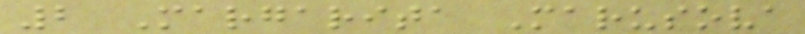2 Margarita Marusova
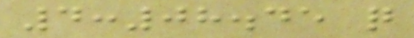4:08.45 q
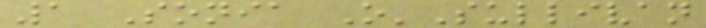1 Sonia O'Sullivan
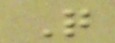Q
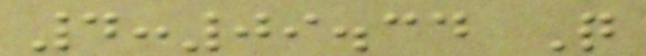4:09.34 Q
